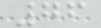76
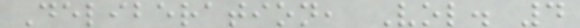Deliberation, Vol. 4
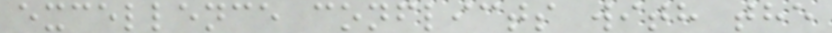excellence conflicts with the
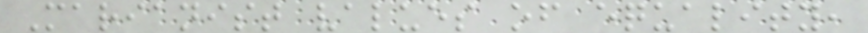Marianist values of equality,
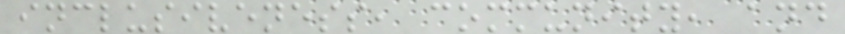inclusiveness, community, and
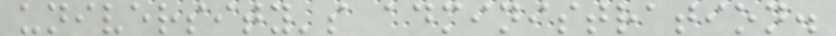university's administration.
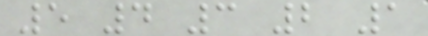5 4 3 2 1
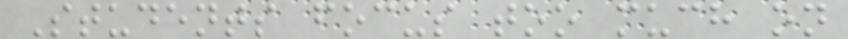Students focus too much on
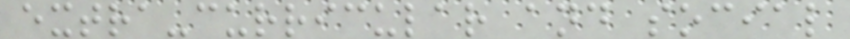extra-curricular and social
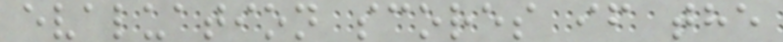evaluation scores if the
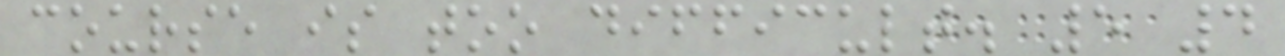course is too difficult. 5 4
